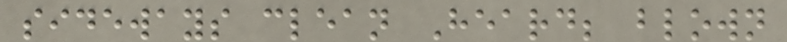sideways clean Heard; blown
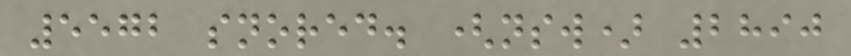5572 snored. (nsw) 2890
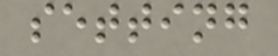setting
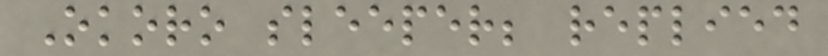Okoro sleeper; replied
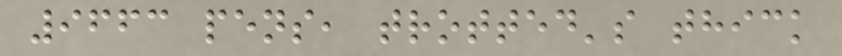9663 pens, trotted's thick
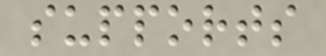supports
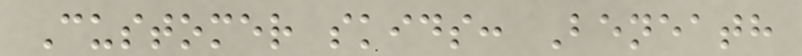Customer skids: Beneath
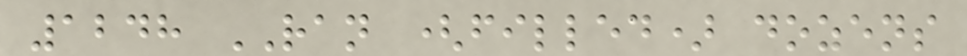1248 RAN (filled) dozens
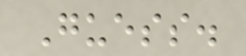Guess.
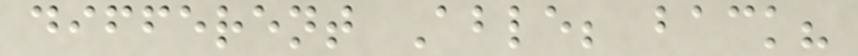different Able; back?
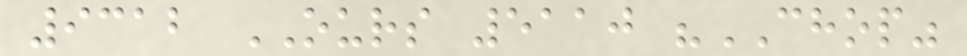9312 OURS 5110 "CHOP"
